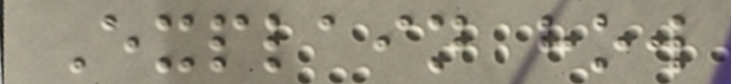Explain how
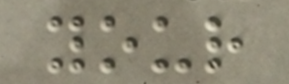your
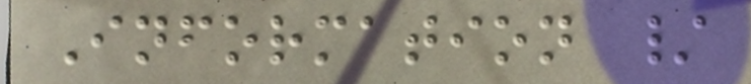Information /
